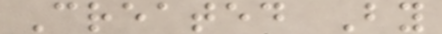Created By
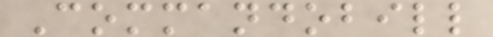Commandobill
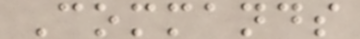Commands
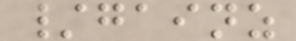/gainz
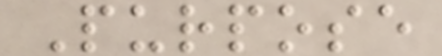Purpose
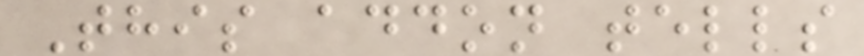This addon tells
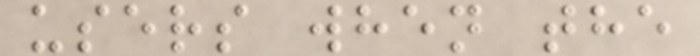users when the
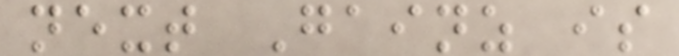next Gainz is
